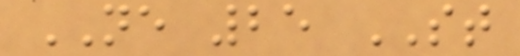NE 25 ST
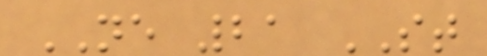NE 21 ST
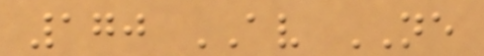170 AV NE
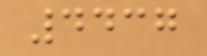4437
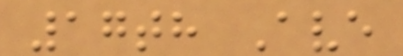17th Ave
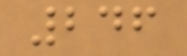246
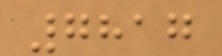7817
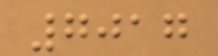7017
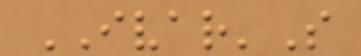IVAR'S
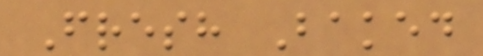Fresh Baked
